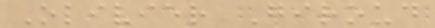Olivier Giroud
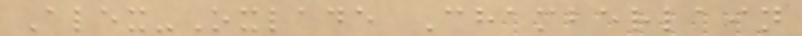Alex-Oxlade Chamberlain
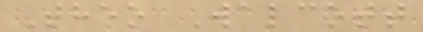Theo Walcott
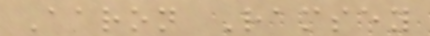Aaron Ramsey
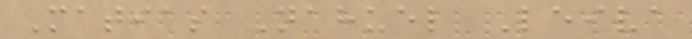Matias Nahuel Leiva
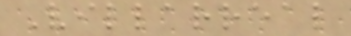Villarreal
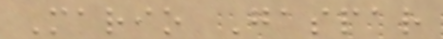Mario Gaspar
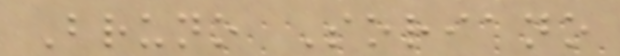Bruno Soriano
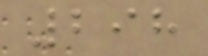298
